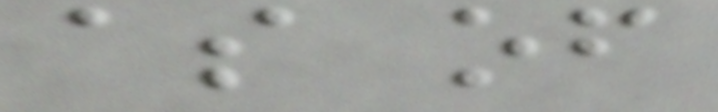as of
